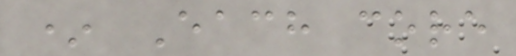* Each core
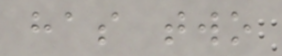has two
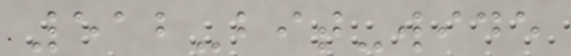512-bit-wide
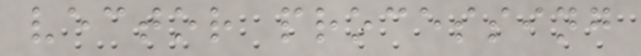vector processing
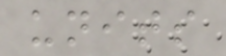units
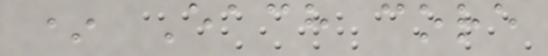* Each core
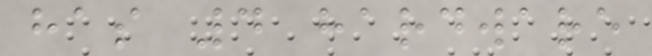has 4 hardware
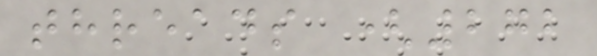threads (272
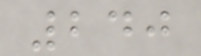240
